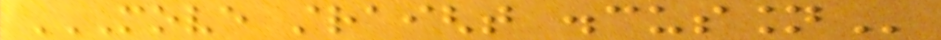MOVE STRAIGHT DISCUSSION
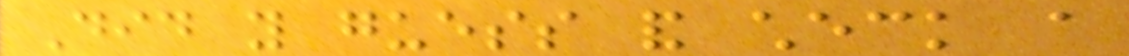Did you guess and check a
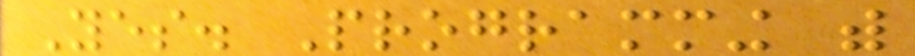Yes. Programming with
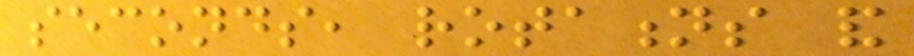seconds, rotations and
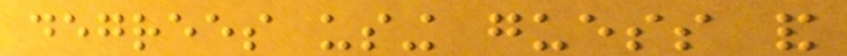degrees using guess and
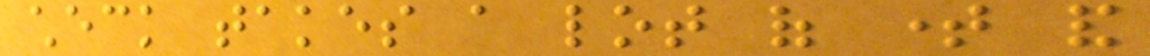check takes a lot of time and
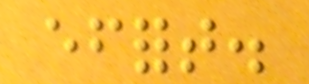effort.
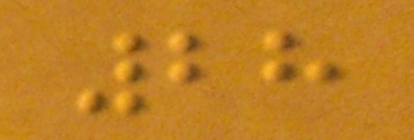28
